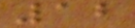12
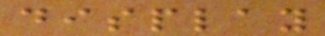display
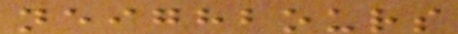neighbours
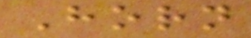Horn
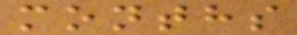months
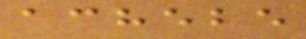achebe
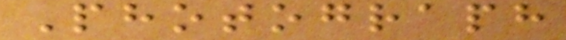Photograph
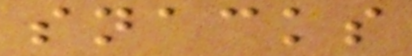snacks
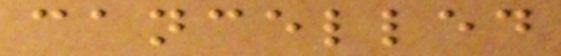cancelled
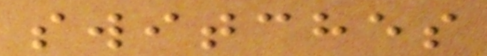switches
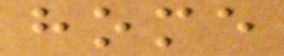home
